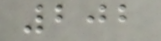202
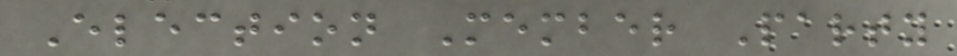Election Member Party
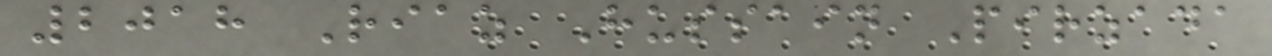2018 Riaz Hussain Pirzada
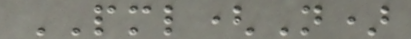PML(N)
